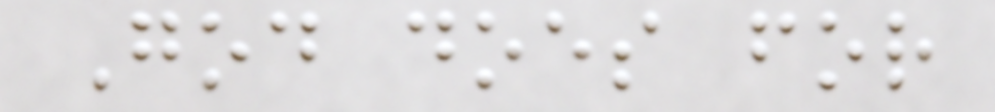God does for
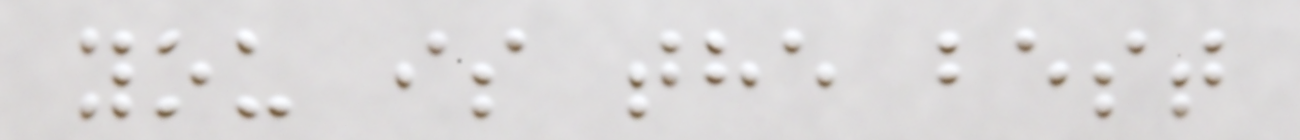you is the best
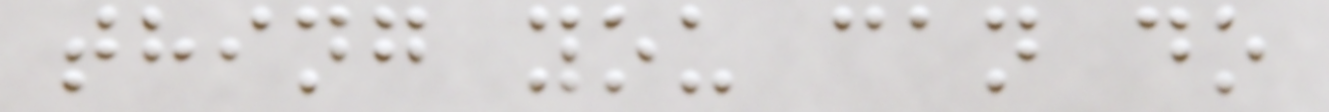thing you can do
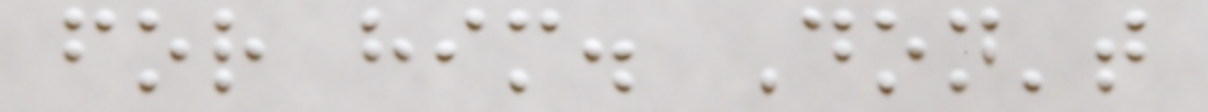for him. Don't
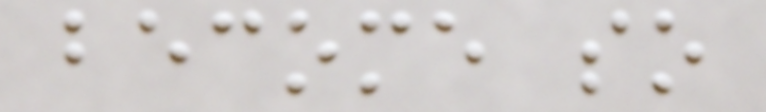become so
